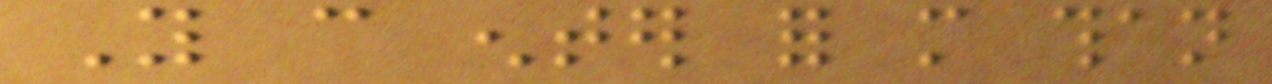You can enter for more than
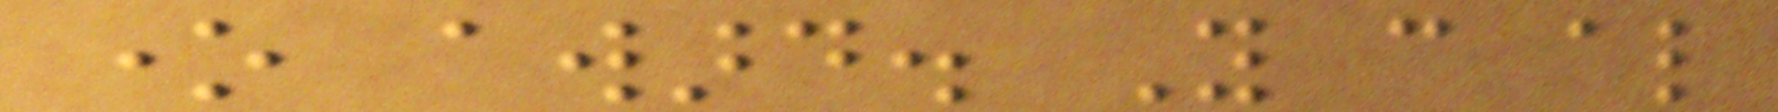one award. You can also
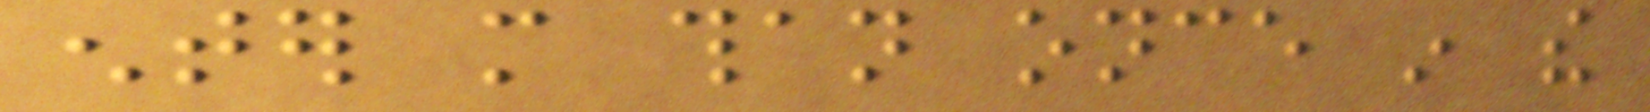enter more than once in the
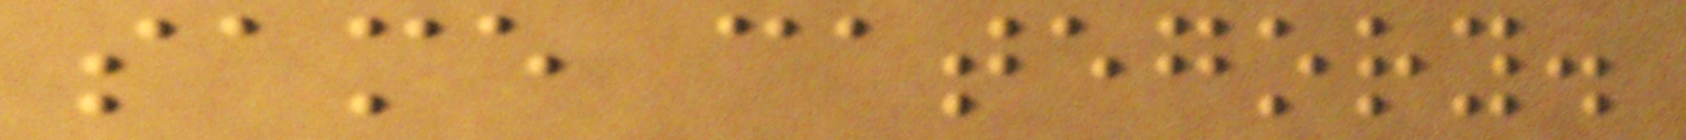same category.
